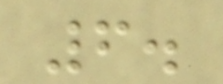6.
